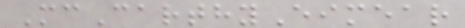McCarthyEimear
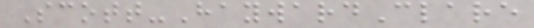Scott-HaywardClare
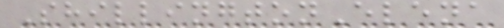ShillingtonElena
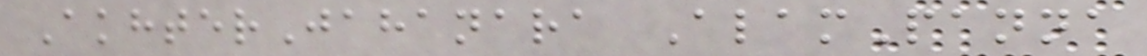AkhterJahanara AlamPanna
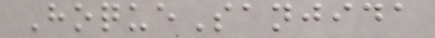HoqueSanjida
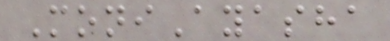MoniAyasha
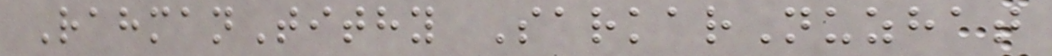RahmanTithy SarkarNuzhat
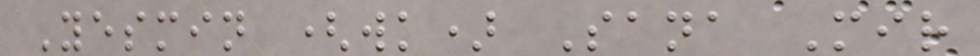Yesmin (wk) Sana Mir
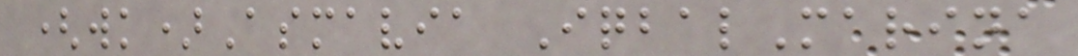(wk)Asmavia IqbalMarina
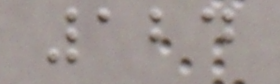124
